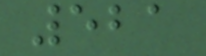521
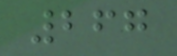267
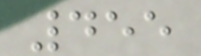455
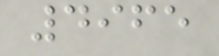4965
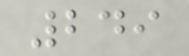249
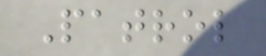Patrol
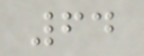64
